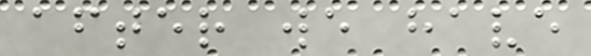after we have
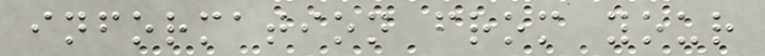information from your
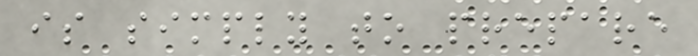is simply to prepare
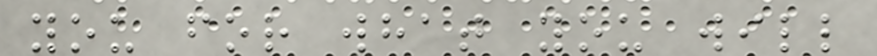you for what you will
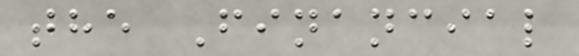the Financial
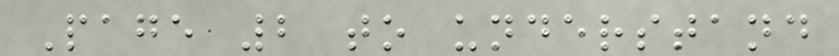Page 2 to understand
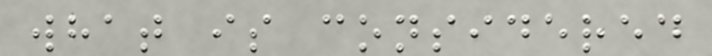what is considered
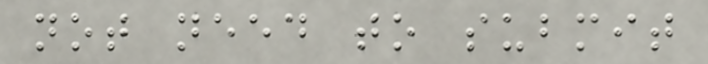not need to submit
